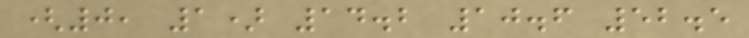(0, 1) 14.2 10.6 52.5
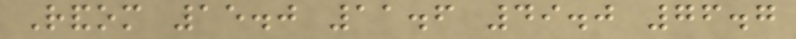Random 15.0 11.6 49.0 76.7
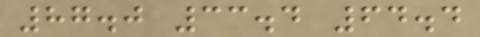87.0 33.4 64.4
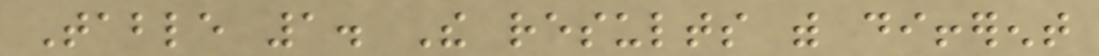Table 1. The results with different
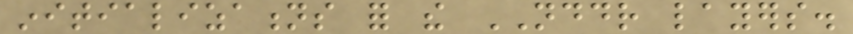initializations for the NDDR layers.
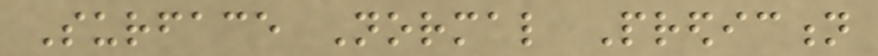Surface Normal Prediction
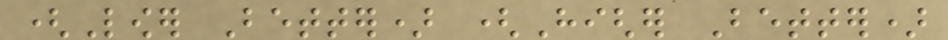(Lower Better) (Higher Better)
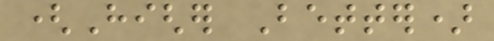(Higher Better)
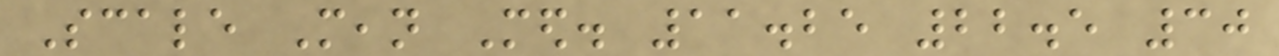Scale Mean Med. 11.25 22.5 30
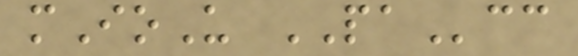mIoU PAcc
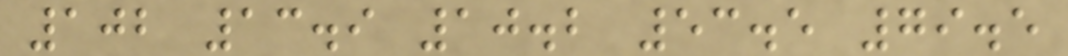102 13.9 10.2 53.5 79.5
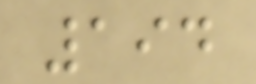194
